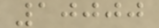10000
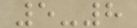5-8
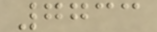7733
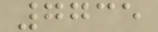7735
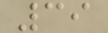39
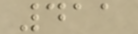411
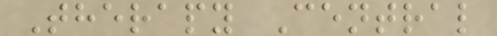Therapy Central
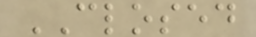CLOSED
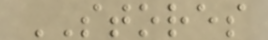STORES
